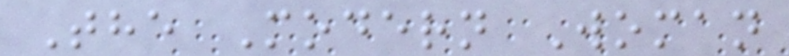The Modern Woman
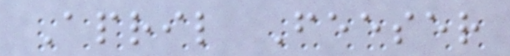April Feeser
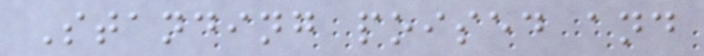Standing poised and
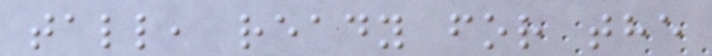tall, ready for the
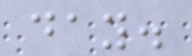day.
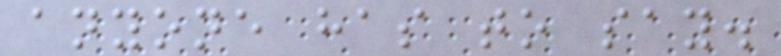anyone has to say.
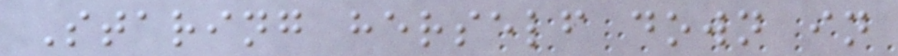Staring herself down in
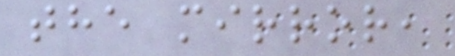the mirror,
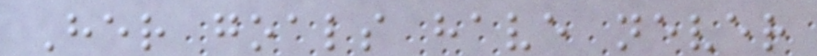Her goals have never
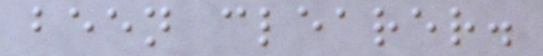been clearer.
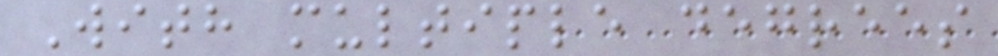With multiple degrees
